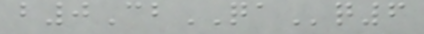b0CbQAq6
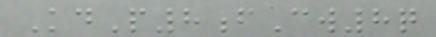KdP8fCw8q
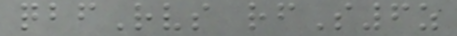qbfRvs rfS6z
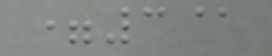=3@
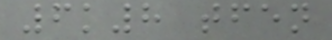6k8 tfen
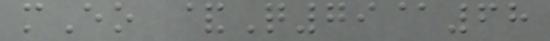mEo &Q79@68
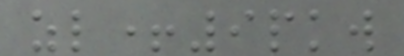zl+9pkw
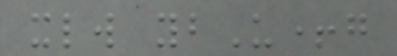xlw ybU+g
